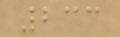233
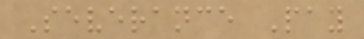Severance Pay
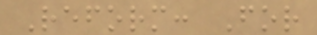Reform: For
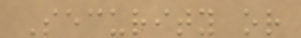Security or
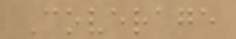Coverage
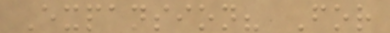Expansion? For
